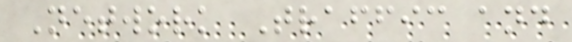Network Traffic and
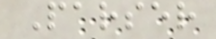Parser
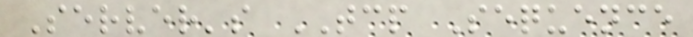Server's TCP Sequence
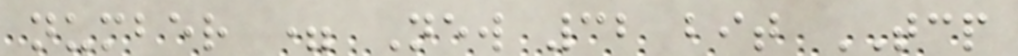number = New 32 bit TCP
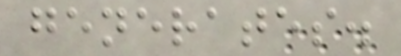generates.
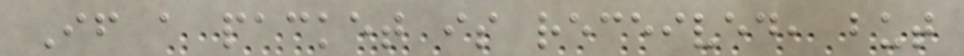If a packet is received, but
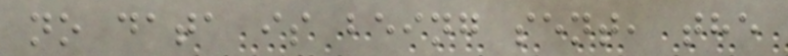no data is being sent, the
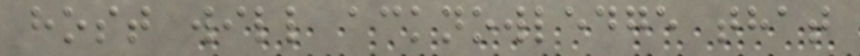host will acknowledge that
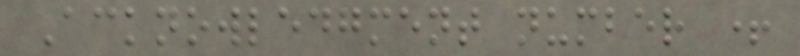Acknowledgment number +
